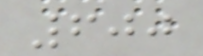600
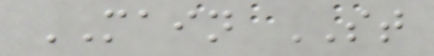MAIN ST
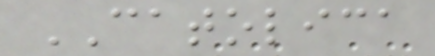CATOLICA
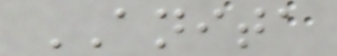ANITA
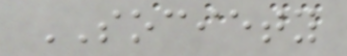SOCIETY
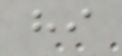hi
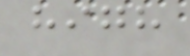high
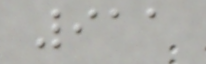911
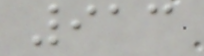913
